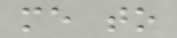me to
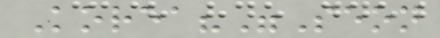Korea?"Seon
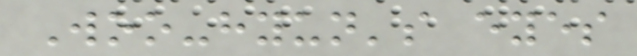Woo-hyun's eyes
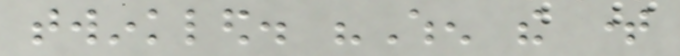twinkled. "When the time
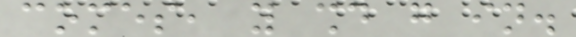comes, you should go in.
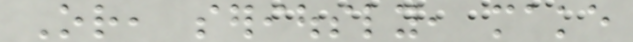Or, seriously, make
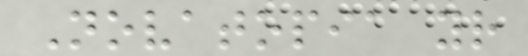Novatopia your
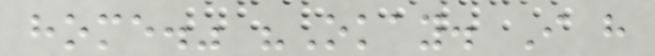home." "Okay. I have
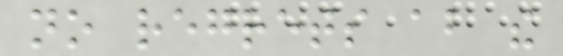no regrets about the
